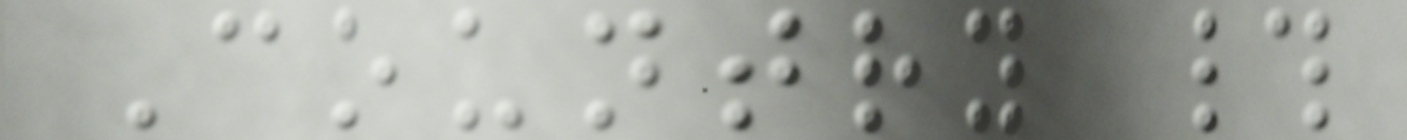Country #
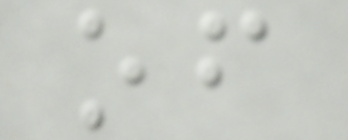of
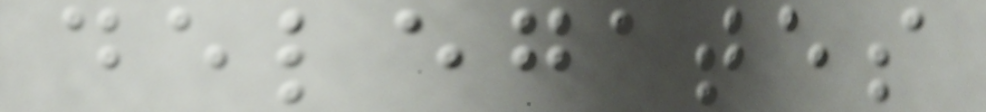delegates
